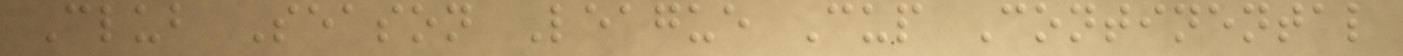Club Season League Cup Continental
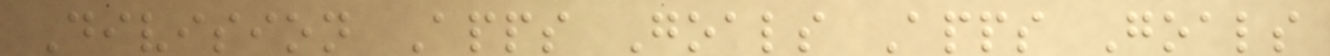Division Apps Goals Apps Goals
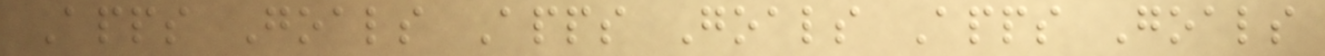Apps Goals Apps Goals Apps Goals
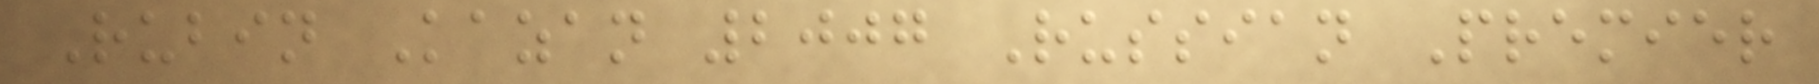Rubin Kazan 2007 Russian Premier
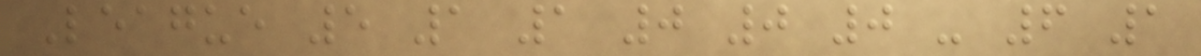League 5 1 1 0 0 0 - 6 1
